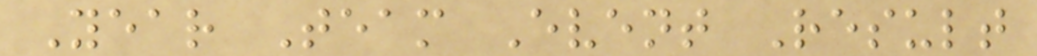Year Team Event Result
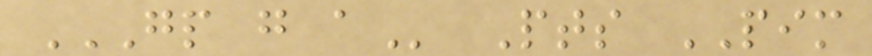GP G A Pts PIM
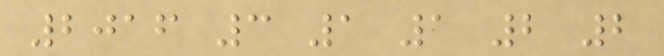2016 3 1 1 2 2
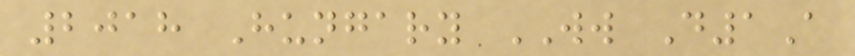2018 Hungary WW D1A
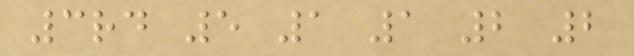3rd 5 1 1 2 2
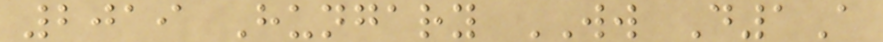2019 Hungary WW D1A
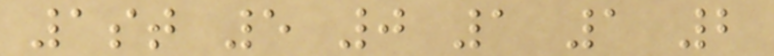1st 5 0 1 1 2
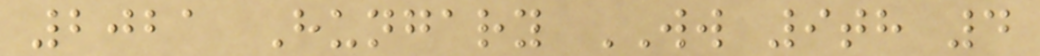2021 Hungary WW 9th 4
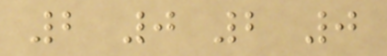2 0 2 0
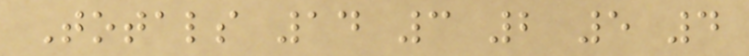Totals 14 3 2 5 4
